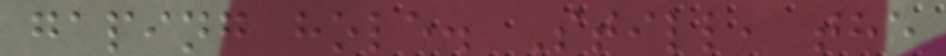gaping hole. Still, the
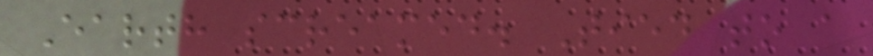Earth screamed. Tied to a
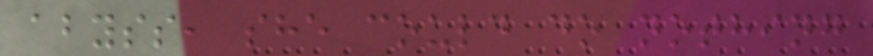abyss, she could do nothing
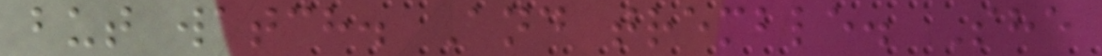but watch. And tremble. She
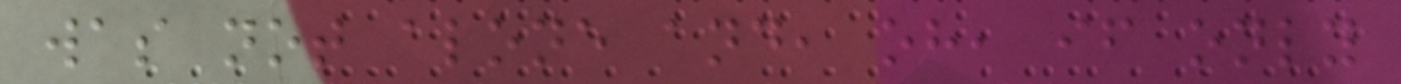was not alone and, oh, if only
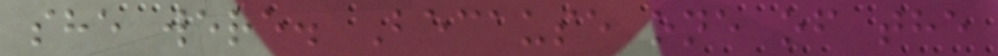she were. Because one of the
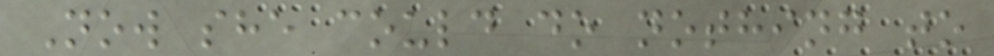Now she could do nothing to
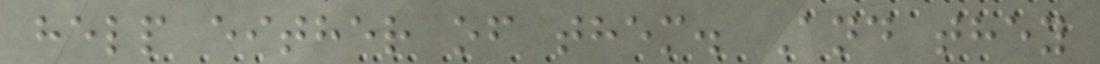help either of them. And they
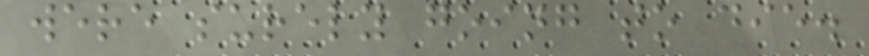were surely going to die.
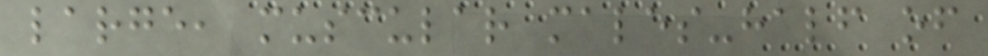large, muscular males-half of
